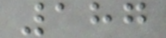187
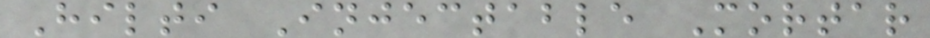Hilti Injectable Mortar
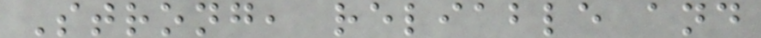Strong, reliable and
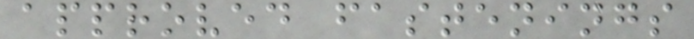approved fastenings
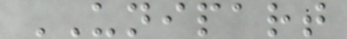UNIPART
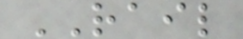RAIL
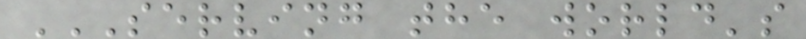SERVING THE WORLD'S
